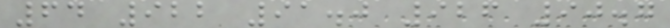64 922 91.0 926 90.7
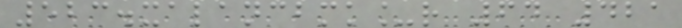523.xalancbmk_r 64 421
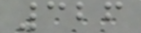326
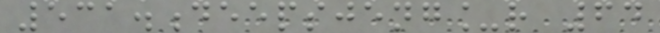531.deepsjeng_r 64
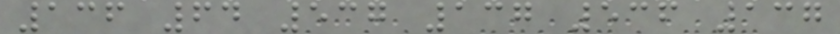136 64 537 137 536 137
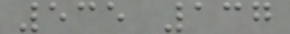535 137
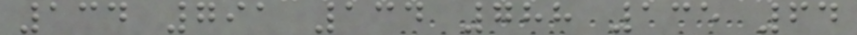134 791 134 788 135 64
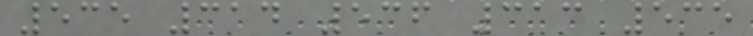535 314 536 313 535
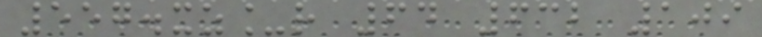557.xz_r 64 632 109
